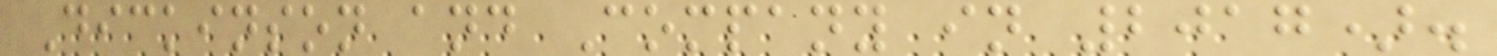Dickinson and Company in 2017).
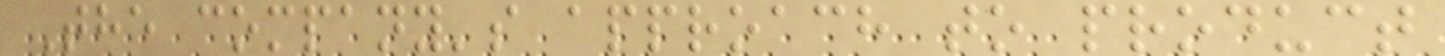The company's approach to product
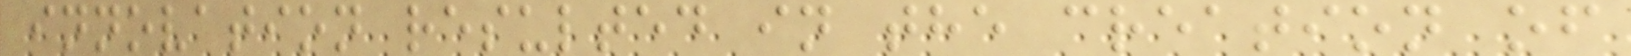innovation resulted in the creation of
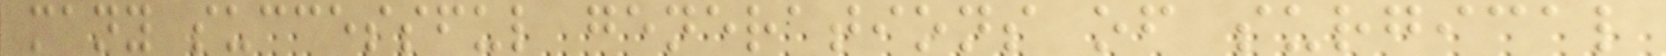many successful generations of surgical
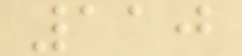110
